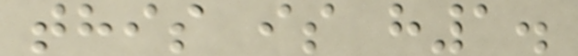this is h1.
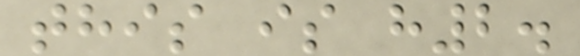this is h2.
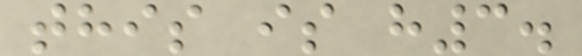this is h3.
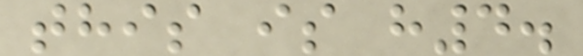this is h4.
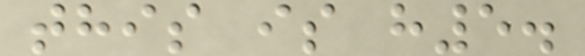this is h5.
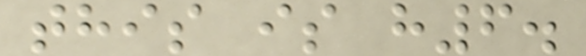this is h6.
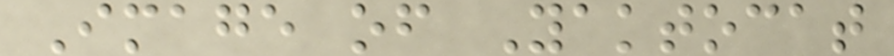Image of Yaktocat
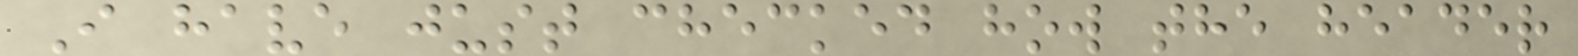I have just checked how the header
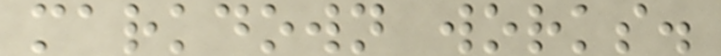markdown works.
